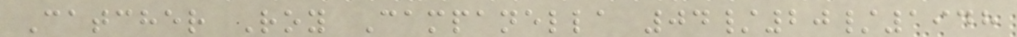Catcher Roy Campanella 04/20/1948
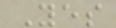Yes
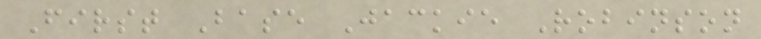First Base Jackie Robinson
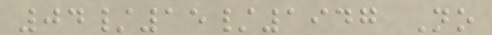04/15/1947 No
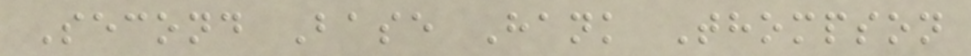Second Base Hank Thompson
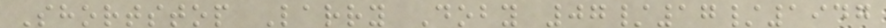Shortstop Larry Doby 07/17/1947
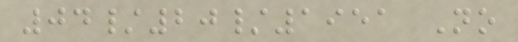04/20/1951 No
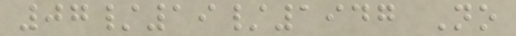07/19/1947 No
